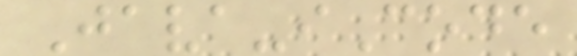Java-iCode
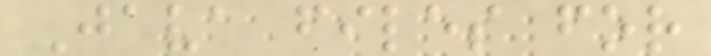Java files for
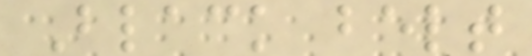Black belt
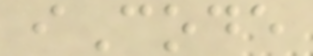iCode
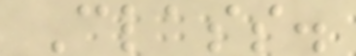Class.
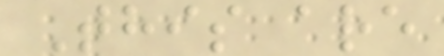This are
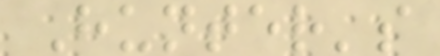Hunter's
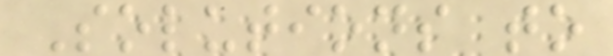Solutions to
